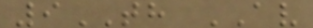9TH AV
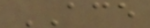ACE
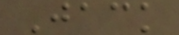Jack
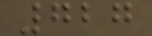727
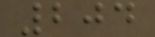204
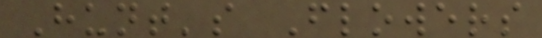Hunt's Flowers
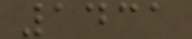1431
